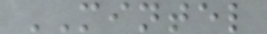MINTEL
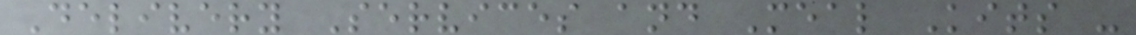Delivery Services and Meal Kits -
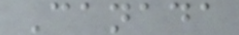Canada
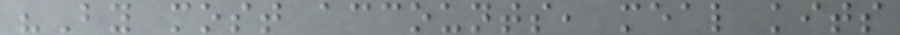"By most accounts, meal kits
